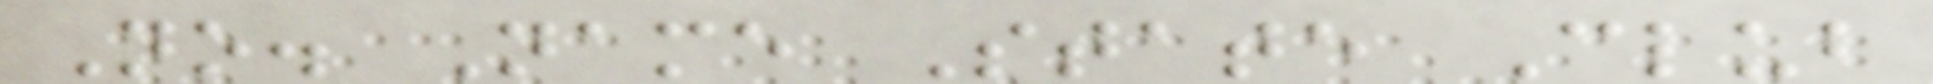No. Name State Club
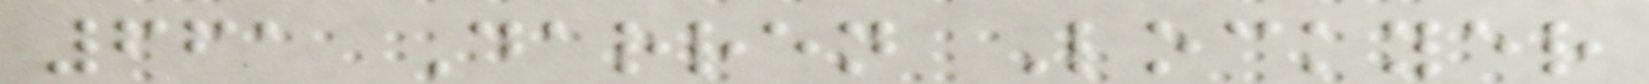661 Darren Lockyer
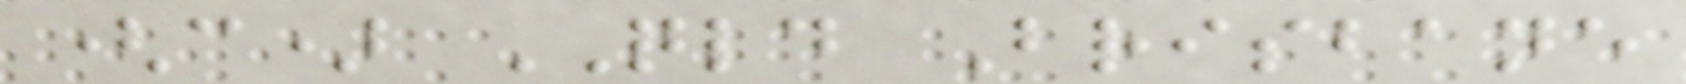(c) QLD Brisbane
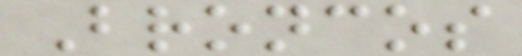Broncos
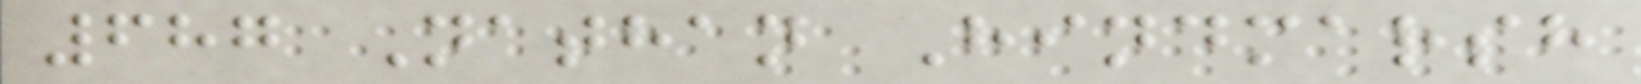687 Nathan Hindmarsh
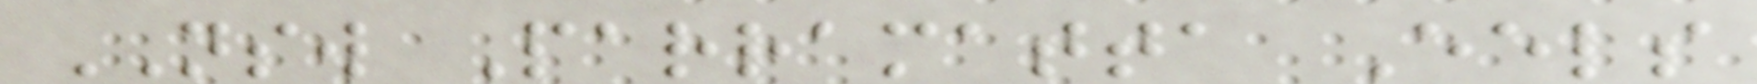NSW Parramatta Eels
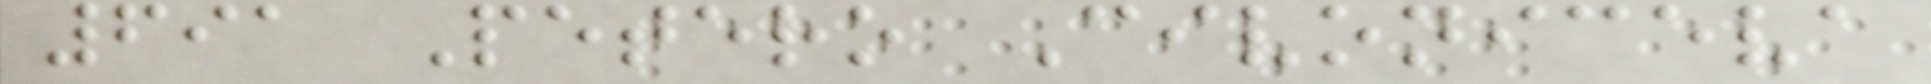691 Petero Civoniceva
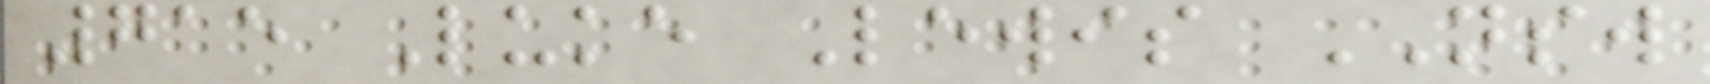715 Luke Lewis NSW
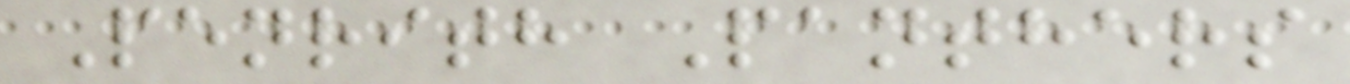Penrith Panthers
